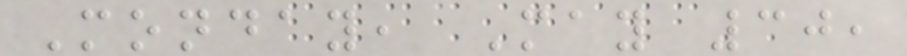Monday, May 30,
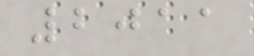2011
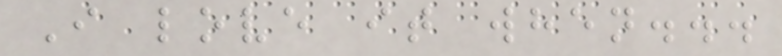I love it when...
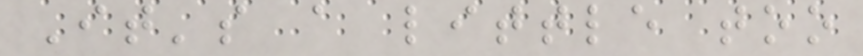It's a little too
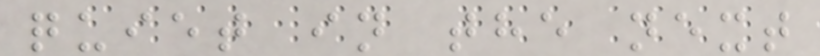quiet in the next
